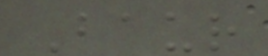Baur
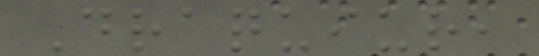Draquiur,
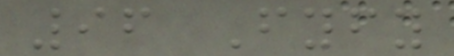96 Fyfy
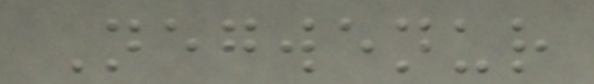Negwenur
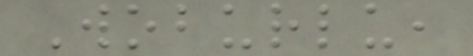Woburlu,
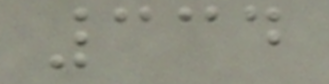334
